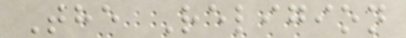The Religion
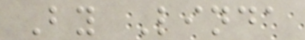By Linda
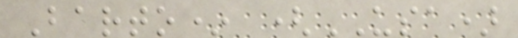Barto* (USA)
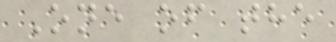One of the
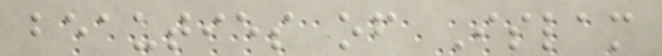beauties of Islam
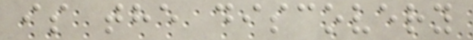is the discovery
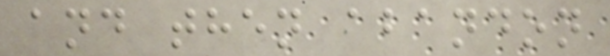and then abandon
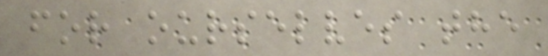for ourselves the
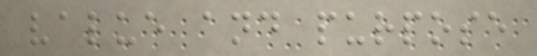value and purpose
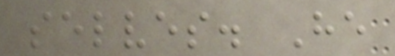selves. He
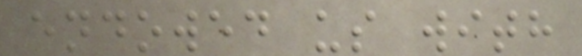endowed us with
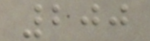200
